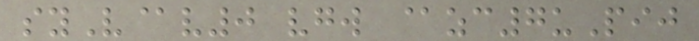syV@v0 vgw @zc7uPij
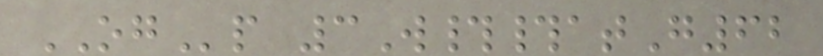OGp 3W##atG62
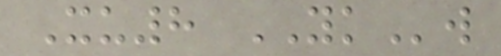Xu8 YKw
